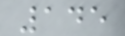145
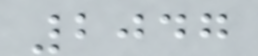2047
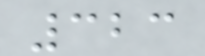323
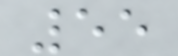55
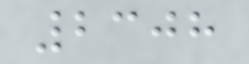2308
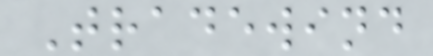Tradewind
